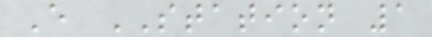E STATION 1
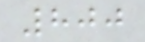800
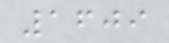1609
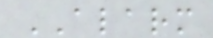ALARM
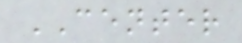CENTER
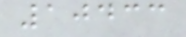10433
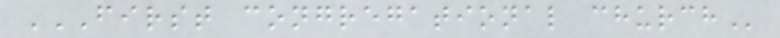FIRST CONGREGATIONAL CHURCH
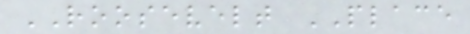ROOSEVELT PLACE
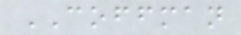COFFMAN
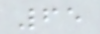65
